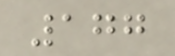177
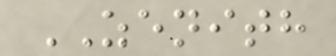ZENITH
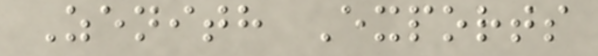Zenith Exports
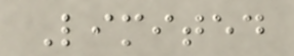Limited
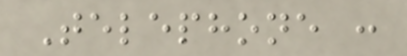Telephone :
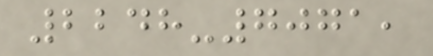2248-7071,
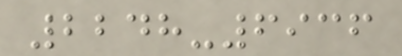2248-6936
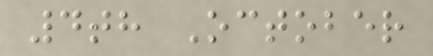4th October
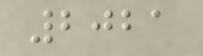2021
